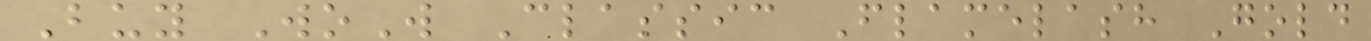Buy WoW Classic Flamelash Gold
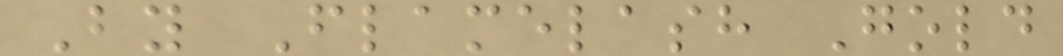By Flamelash Gold
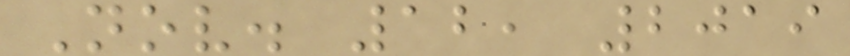Nov. 12, 2019
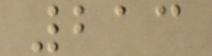213
